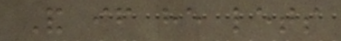And if he lets
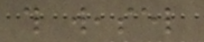this weasel
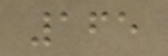165
